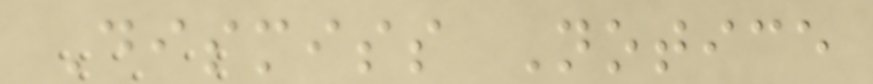Dismiss Notice
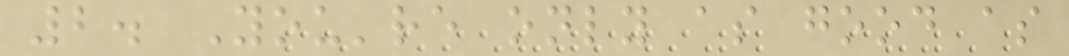2. You're only as good as
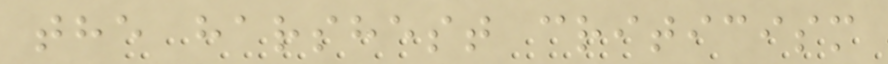the harshest criticism
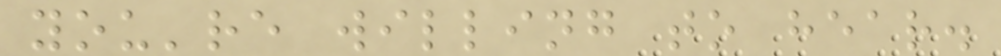you're willing to hear.
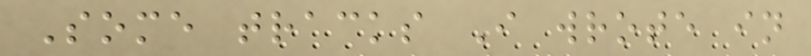Some tracks I wrote in
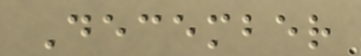December
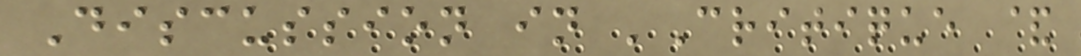Discussion in 'Critique &
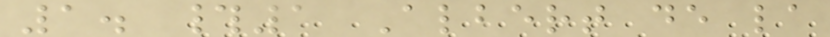1. #1 Albert de la
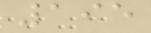195
